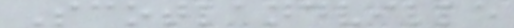Scotlandville
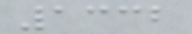1332
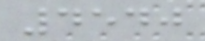4540
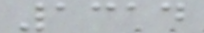1314
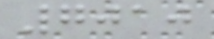7010
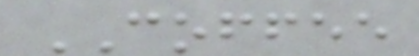COFFEE
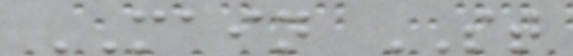MAIN ST
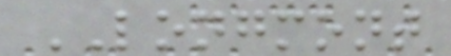LONGMONT
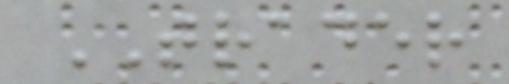TRADER
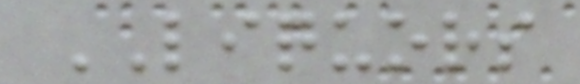LIQUORS
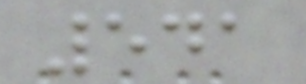541
